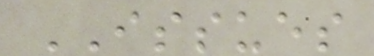ISSUES
